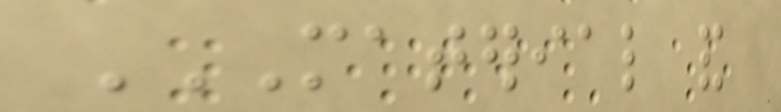MATERIAL AND
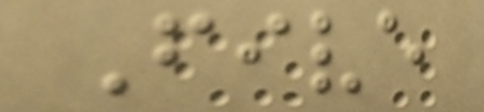Five
